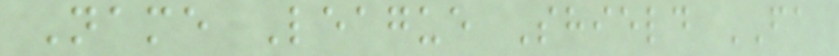Name League Shield FA
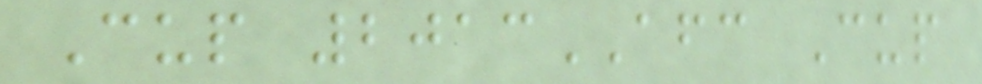Cup 2013AFC Cup
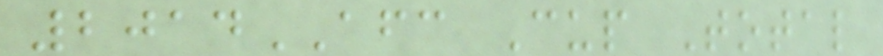2014AFC Cup Total
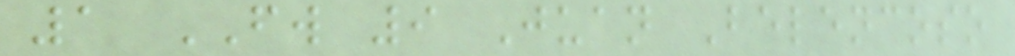1 FW 9 Juan Belencoso
